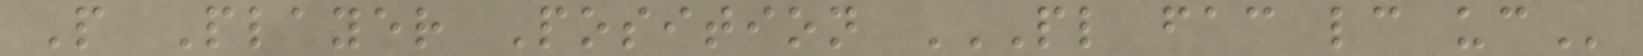P Player Position PL FAC LC UC
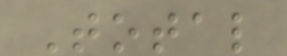Total
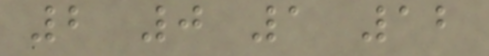2 0 1 12
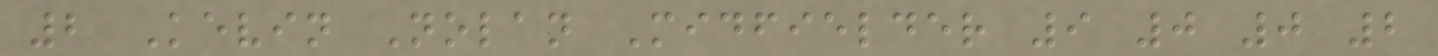2 Kevin Nolan Midfielder 9 0 0 2
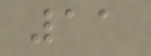11
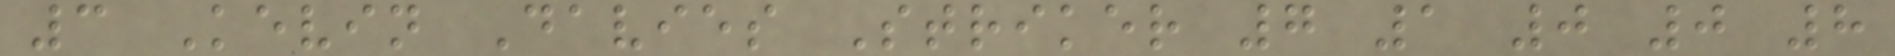3 Kevin Davies Striker 7 1 0 0 8
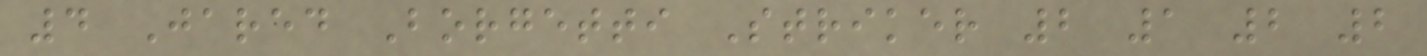4 Jared Borgetti Striker 2 1 2 2
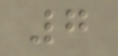7
